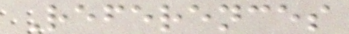References
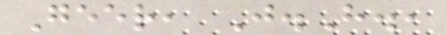Geer, J.H.,
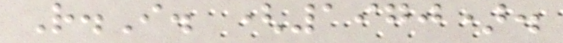R.I. (1970).
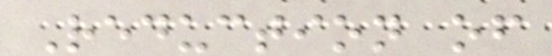Reduction of
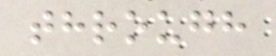through
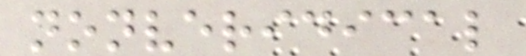nonveridical
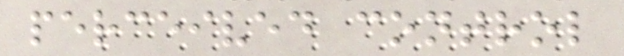perceived control
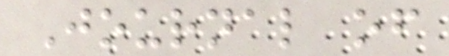Journal of
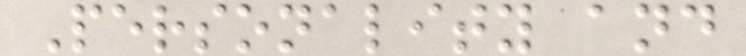Personality and
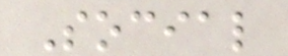Social
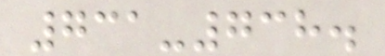731-738.
